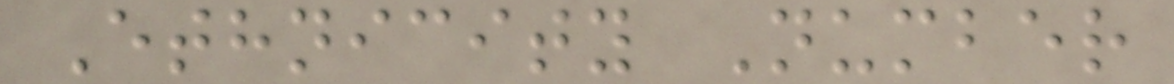Ethnicity Number
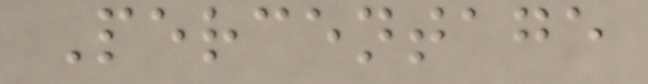Percentage
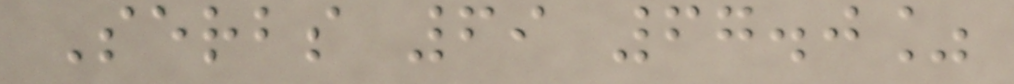Serbs 69 67.0%
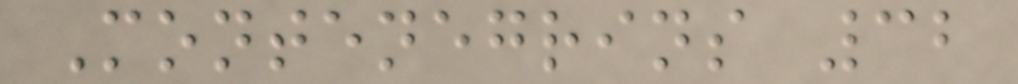Montenegrins 32
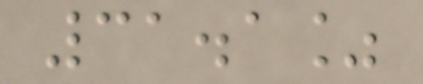31.1%
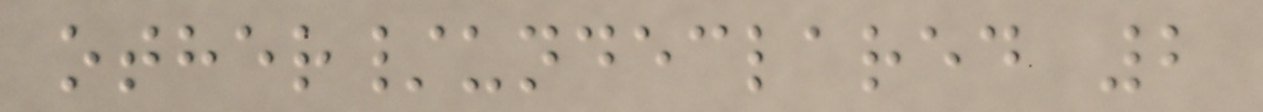other/undeclared 2
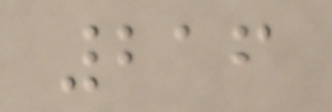216
